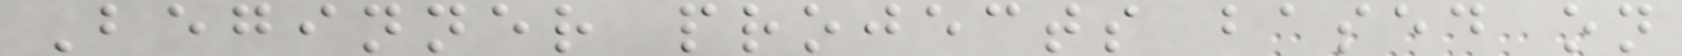Beginner projects based on
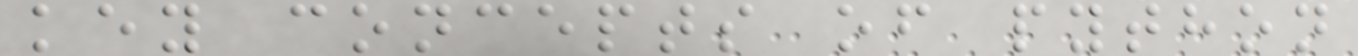key concepts of python
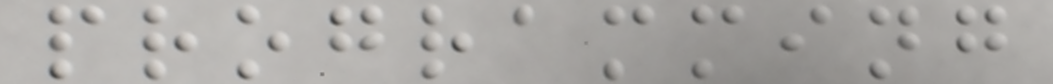programming
